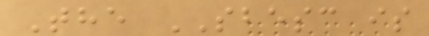The SBESC is
